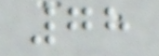78
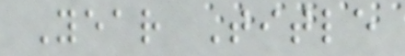Year Title
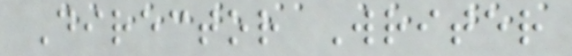Director Writer
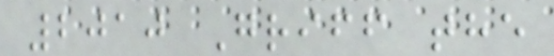2010 Griff the
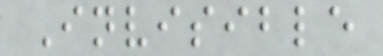Invisible
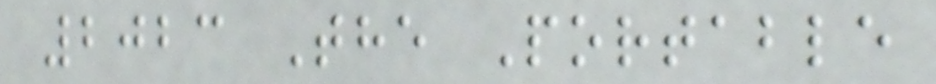2023 The Portable
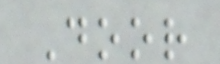Door
